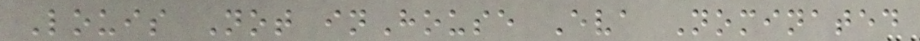Louis Not inHouse Eva Nominated
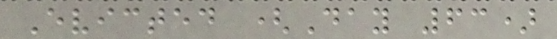Evicted (Day 63)
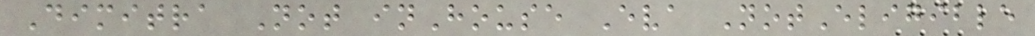Dimitra Not inHouse Eva NotEligible
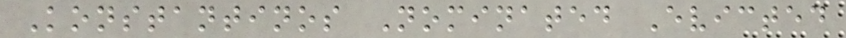Konstantinos Nominated Evicted
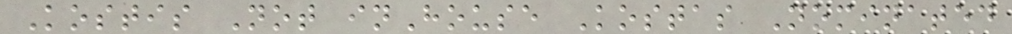Kostis Not inHouse Kostas Nominated
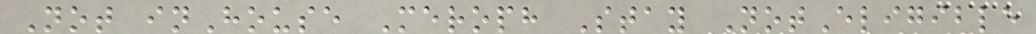Not inHouse Meroph Stay NotEligible
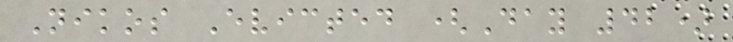Nikos Evicted (Day 42)
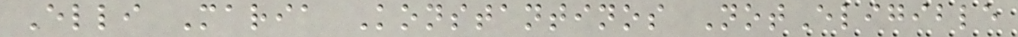Elli Maria Konstantinos NotEligible
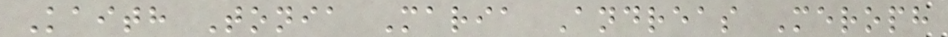Kaith Tonia Maria Andreas Meroph
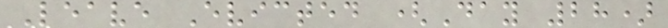Leave Evicted (Day 28)
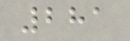281
